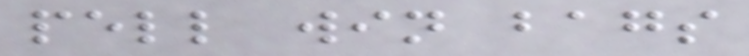pell win bags
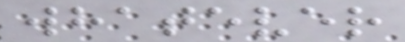whatever
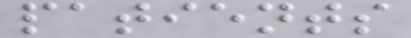patients
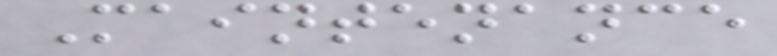Maintenance
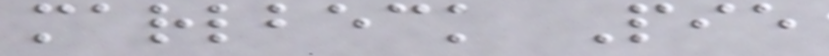marlbeck Pie
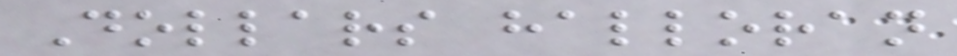Dollars halloran
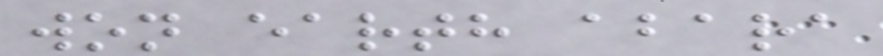won earth abara
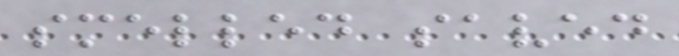smelled saved
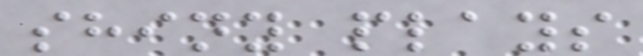shiny plays
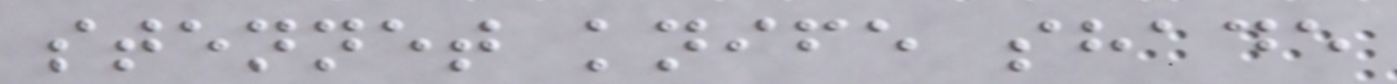stennet knife shade
